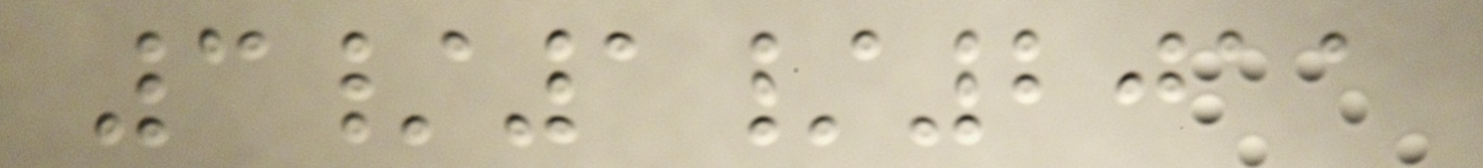3/1/2011
